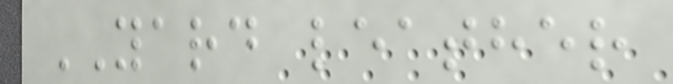YARD leather
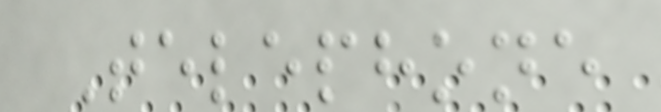Telephone
